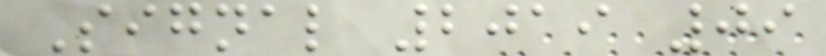Signal 2019 09
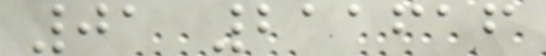01 211616
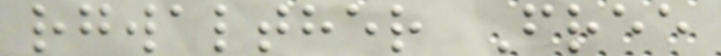rgwalther Free
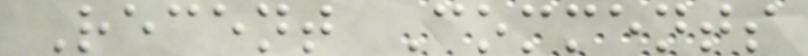Recent Comments
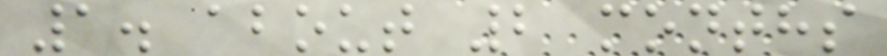1. about 2 months
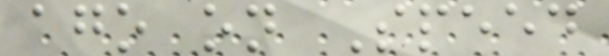ago on Speed
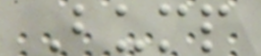Bump
